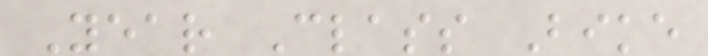Year Class Bike
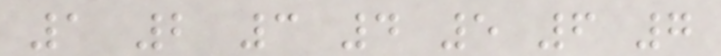1 2 3 4 5 6 7
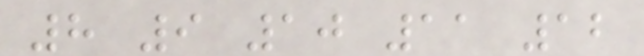8 9 10 11 12
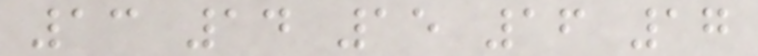13 14 15 16 17
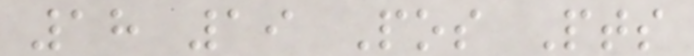18 19 Pos Pts
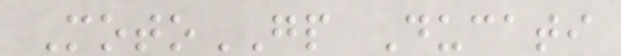MotoGP Ducati
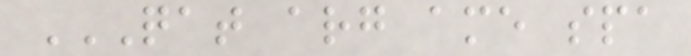QAT ARG AME SPA
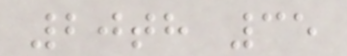20th 35
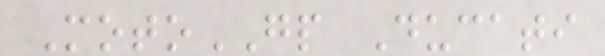MotoGP Ducati
